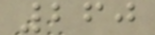260
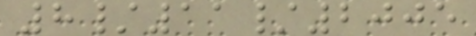8/11/2005
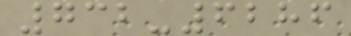732-6286
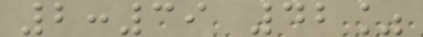2:39 42%
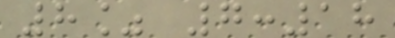8% 7:18
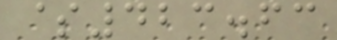$423.63
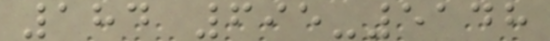184 695-5148
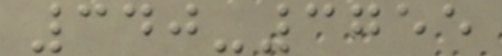340-3755
